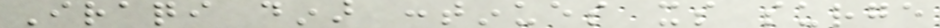Iraqi dinar continues its surge
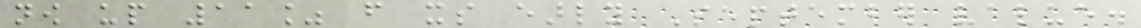now up 11% from its early September value.
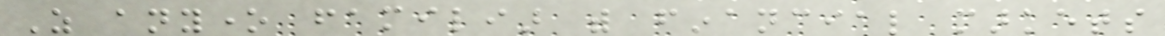As anyone familiar with financial markets
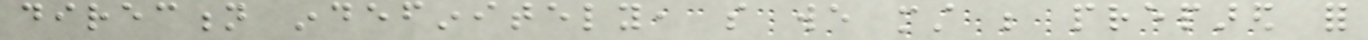direction indefinitely, so we must be prepared for
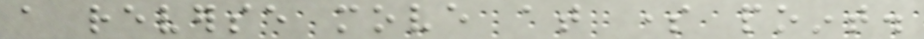a reverse move at some point.
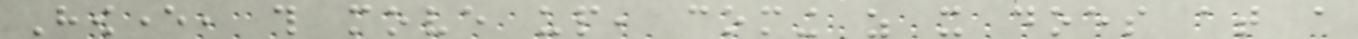However, this move up, coming as it does at a
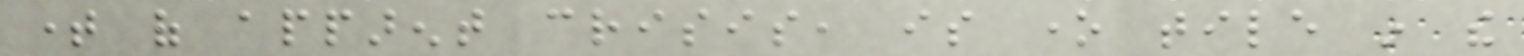time of apparent crisis, is one tile in the
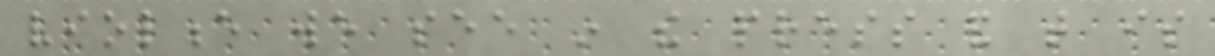violence we see in the press and that is
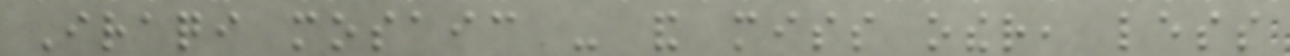Iraqi mosaic - and miss other, less
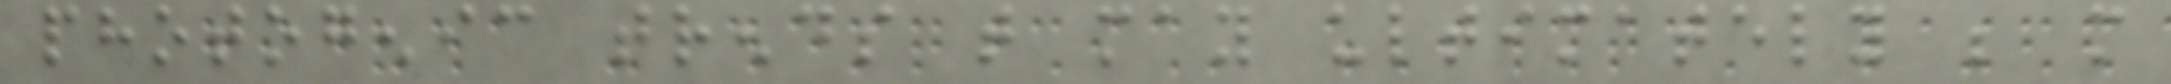photogenic trends that may ultimately be more
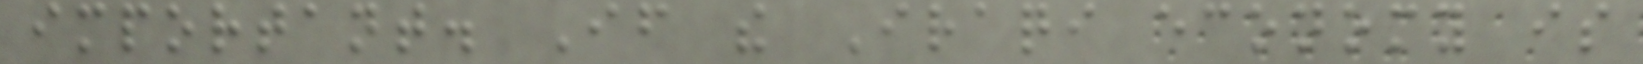important. If the Iraqi economy is
